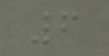6
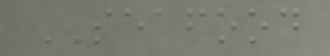SEAFOOD
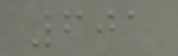601
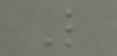L
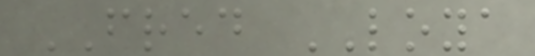FRED LOYA
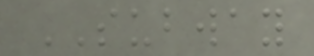SUBWAY
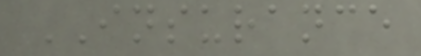INSURANCE
